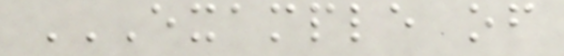EXAMPLE OF
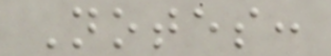Notes:
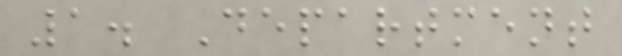1. Department
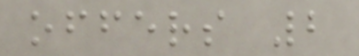offers 2
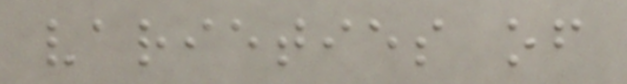varieties of
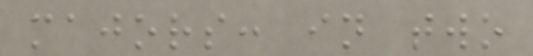majors: in two
